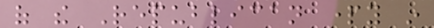of the Republican party in
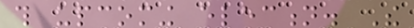this upcoming election. The
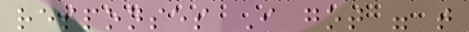responses I got were that
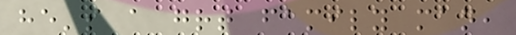he's a great family man,
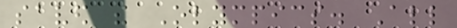saved the Olympics. All
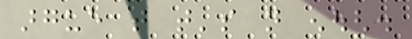argue that that's not enough.
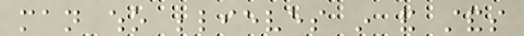man who believes in and stands
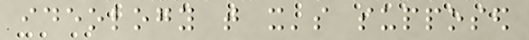ideology that it's supposed
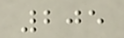205
